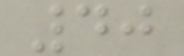40
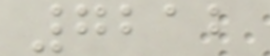7212
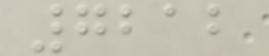7212
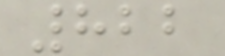822
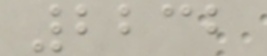2232
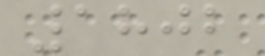1802
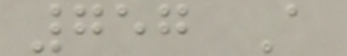757 A
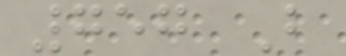757 B
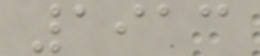1913
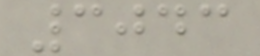3043
